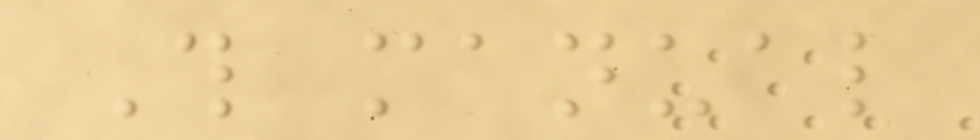This manual
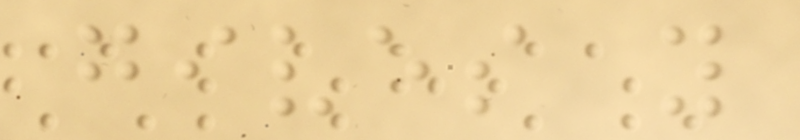gives you
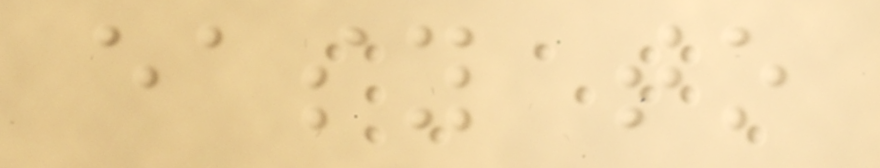easy to
